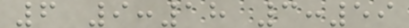6 9:18 3:59
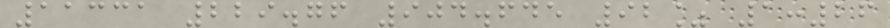11331 229.76 904.645 92% 1:26
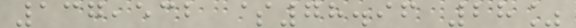137,532 $78.96 28%
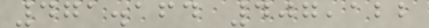471.164 407,122
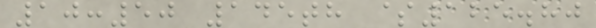10:50 145th $125.80
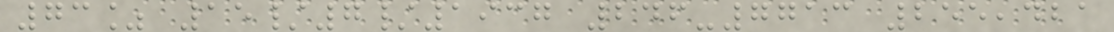73% 15/7/1937 246-7713 255,421
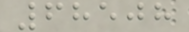68508
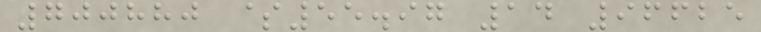700880 $55.97 14 96625
